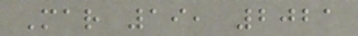Mar 19, 2021
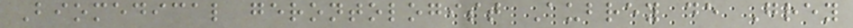Biomedical gerontologist Aubrey de Grey
